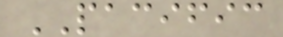PACIFIC
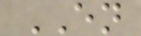EN
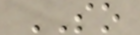SO
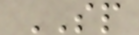SP
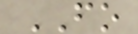FO
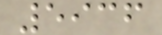5936
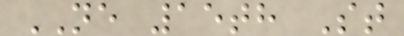NE 15th St
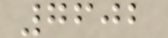7602
